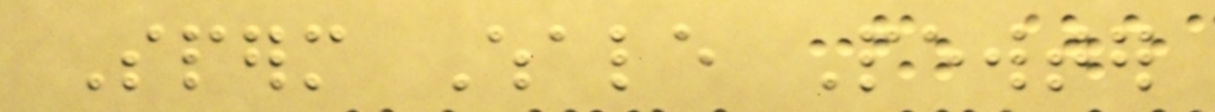Sperm Whale Pewter
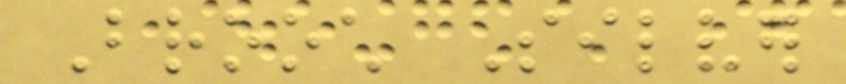Brooch Silver
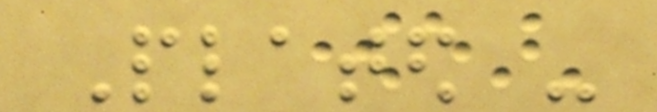Plated -
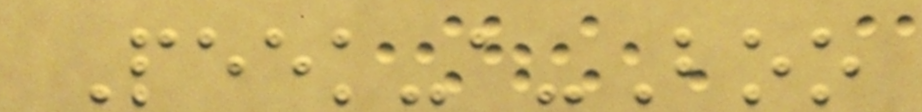Peek-a-Boo
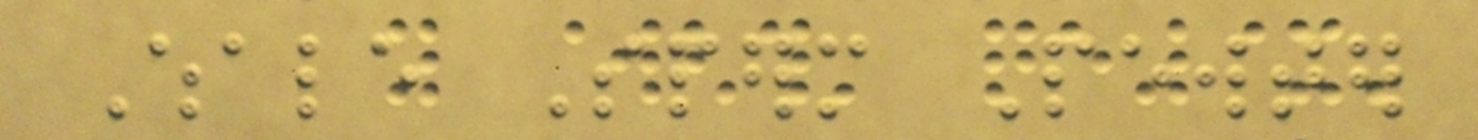Whale Sperm Pewter
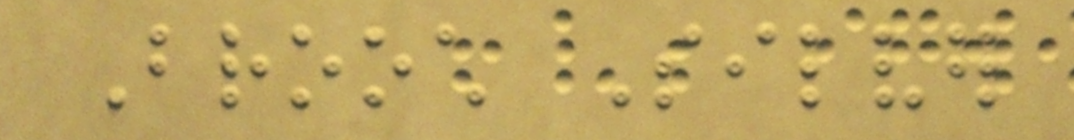Brooch Silver
